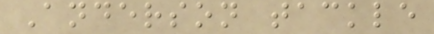Anderson tackle
